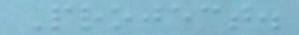Project.
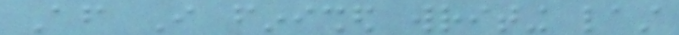After I finished writing last
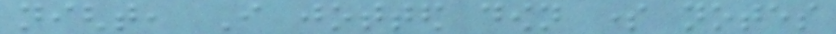night, I jotted down some notes
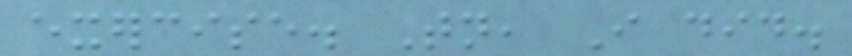exercise. Tonight, I did.
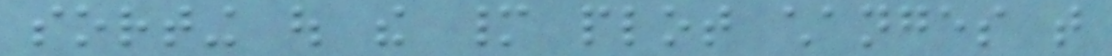sorting out the many plot changes that
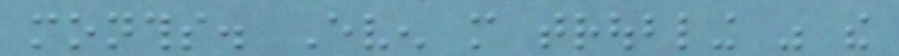months. Even more troubling was the
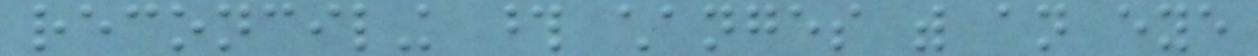reconciling those changes with an eye
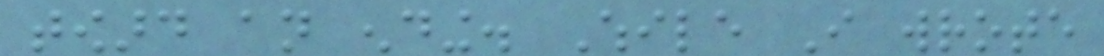toward an ending. While I wrote
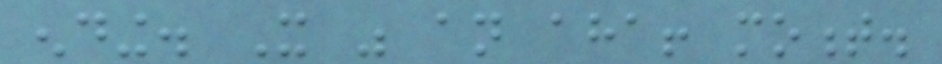ending. It was an aha! moment.
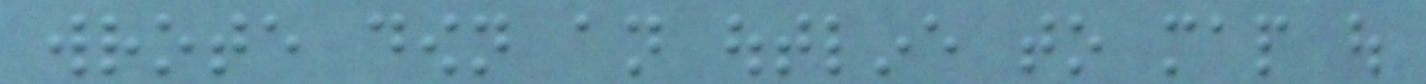wrote down an outline to map out
